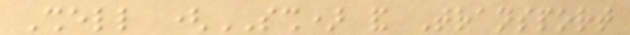Shell (SSH) and Transport
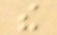the
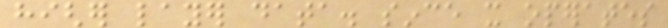higher layer data. since it operates
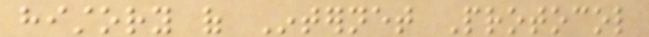history of Internet Protocol
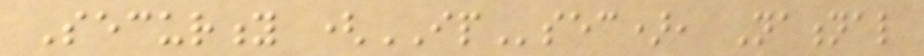Security (IPsec), National
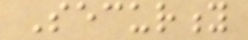Security
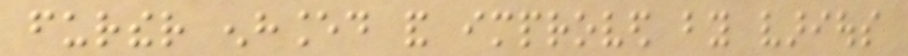further enhanced and improved by various
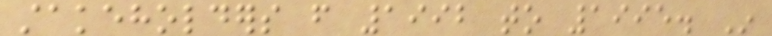stakeholders from 1992 to 1995. In
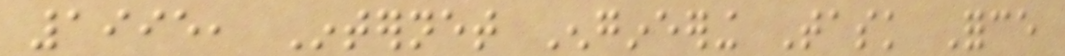1995, Internet Engineering Task Force
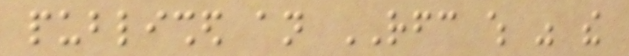published an RFC which was the
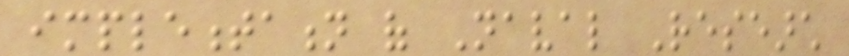implementation of Naval Research
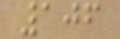106
